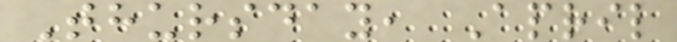Thursday, April
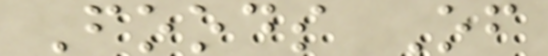Foods Of
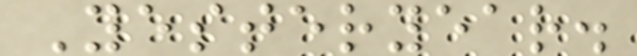Yesteryear.
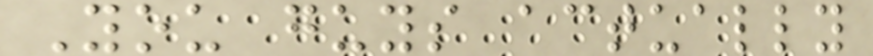You guys actually
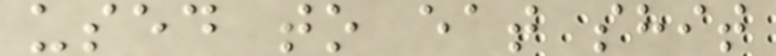used to eat shit
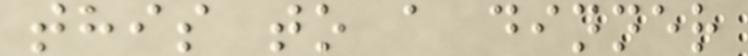this to a dinner
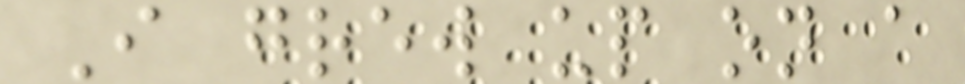I grew up on a
